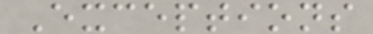Exceptions
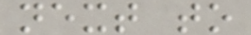next to
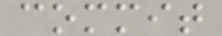commit
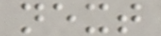next
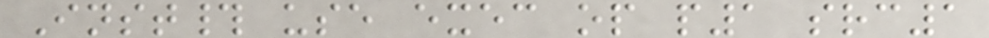Inst# use exec op p1 src1
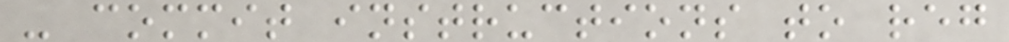- commit instructions to reg
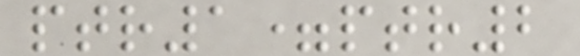ptr1=ptr2
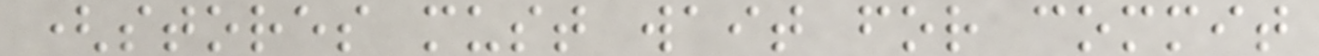(stores must wait for commit
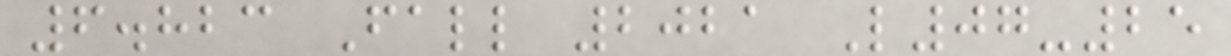6.823 Fall 2021 L07-25
